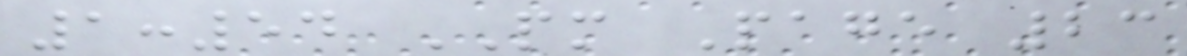1:54 PM Page 23
